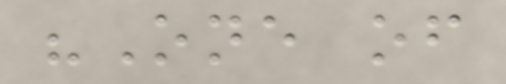"One of
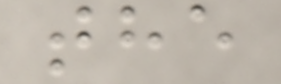the
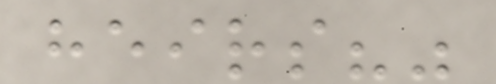heirs?"
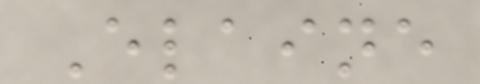Elaine
